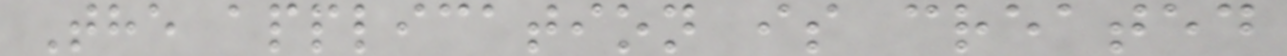The application is created
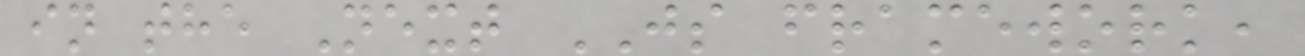in the Next JS framework,
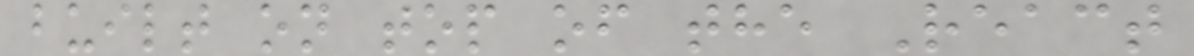built on top of the React
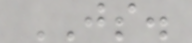JS.
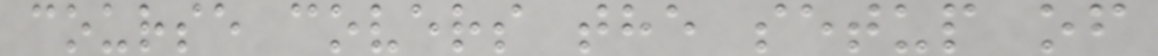course covers the setup of
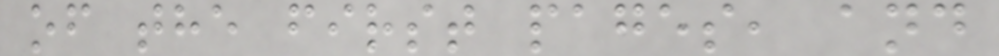of the first pages, and
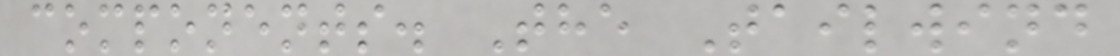components. The Tailwind
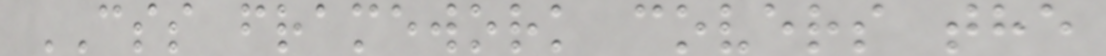CSS framework covers the
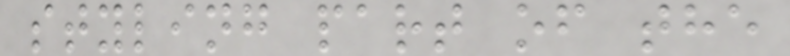styling part of the
